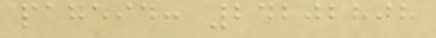pageid: 24202898
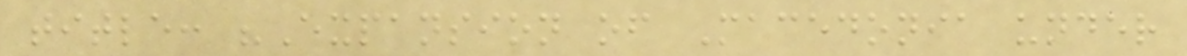title: "Expansion of Macedonia under
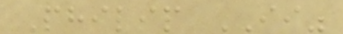Philip II"
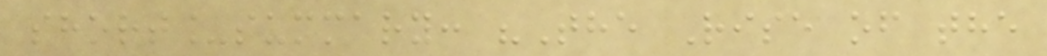short_summary: "The Rise of the
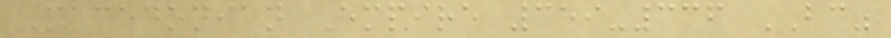Macedonian Empire 359-336 BC"
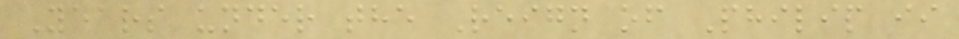Years under the Reign of Philip ii
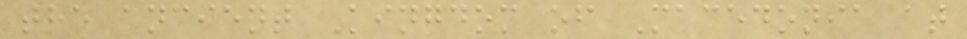the ancient Kingdom of Macedonia at
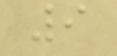9
